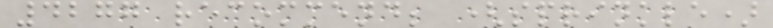4277 recommend; (sprinkle)
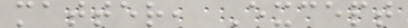matter, Except
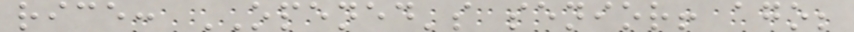rice: OPENED's senior! ago;
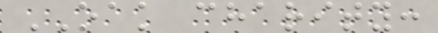OAK charity:
